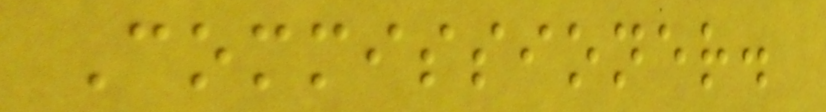Commissioner.
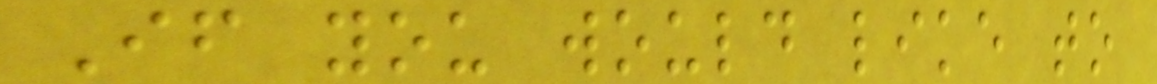If you would like to
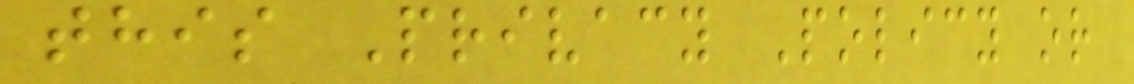this Privacy Policy or
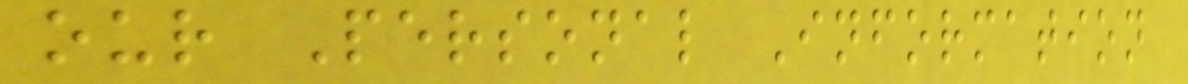our Personal Information
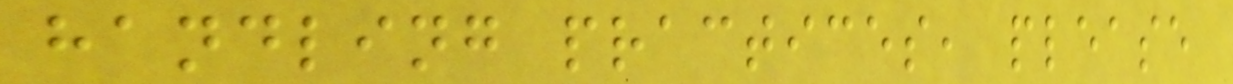handling practices, please
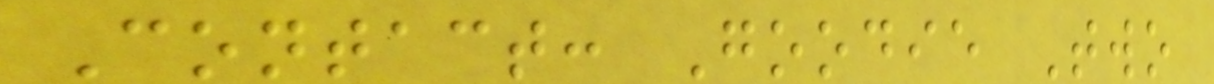Contact: Goodie Two
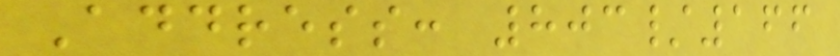Address: 803/166
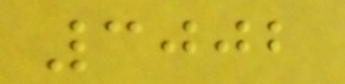3002
